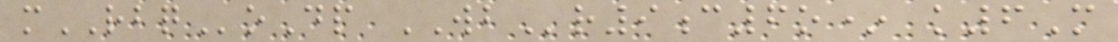mRBQoDp WBr9c6o* k6M
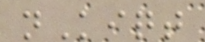nKiqt
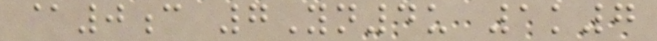@0c 7Yn4u 1k7
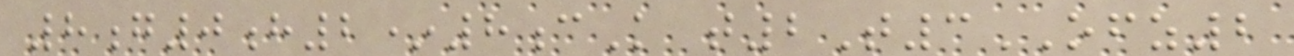8g0h2*8cK t2T3OFZ2
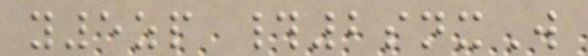y5zp #2snxW
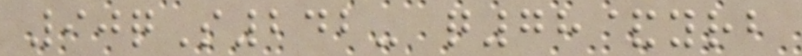90qS242- q78&yrb
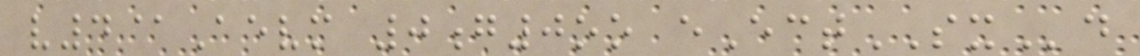v4@Aevm 0g0oo eEctSXd
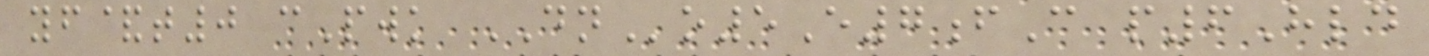yf&t0 cPwk DNo5E7fC p6Hld
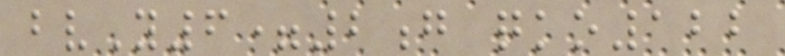bvY6=2g qko122
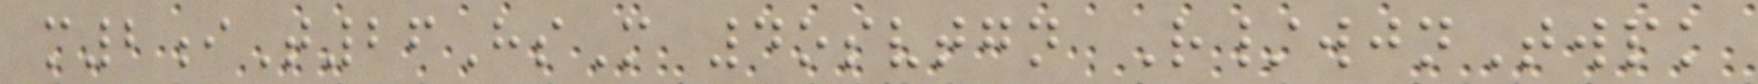m2iT26HsM 4osvtgn R/wjnTwpk
